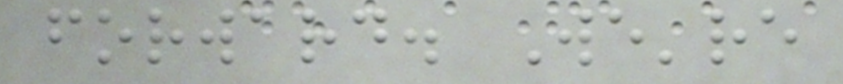forward. We're
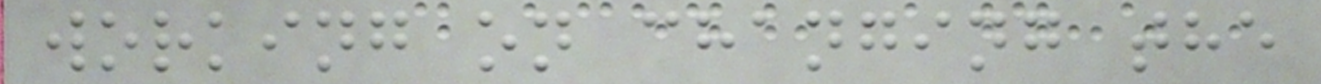working on changing the
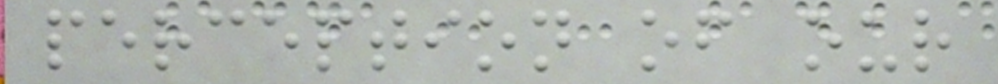perception of our
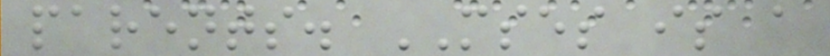parents. MSES is a
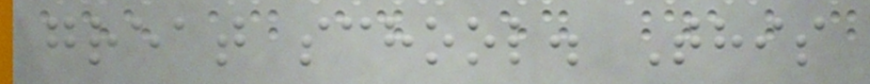great school. This
